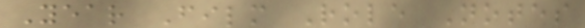Year Film Role Notes
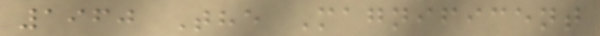1960 The Magnificent
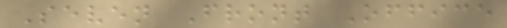Seven Front Office
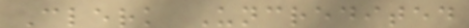Clerk Uncredited
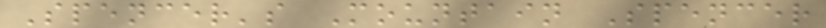Spencer's Mountain Spencer
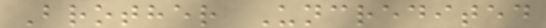Brother Uncredited
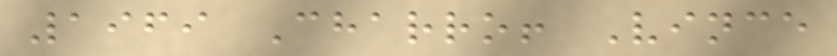1969 Charro! Vince
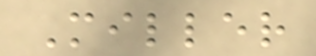Miller
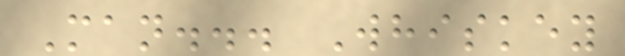Man... Whiskey
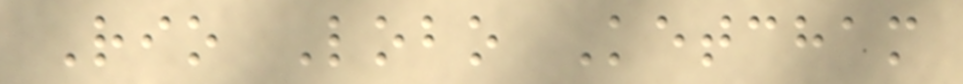Rio Lobo Ketcham
